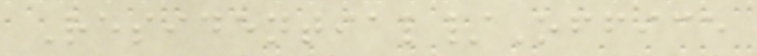Residential/Office
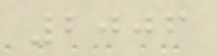2006
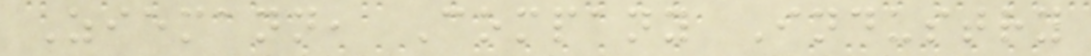Ziemann, Company Industry
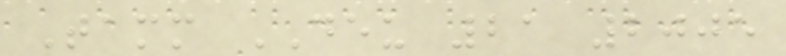Tamm DEU 21 2005
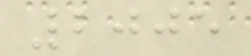2005
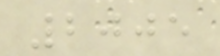2005
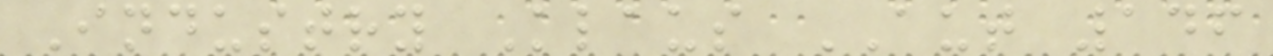Industry Klaus AUT 146
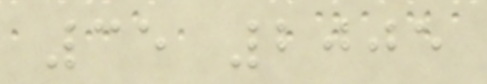35 2005
